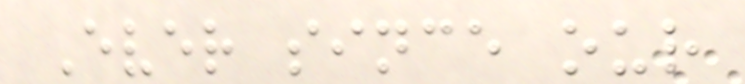Ever since our
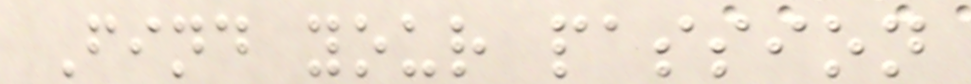Find your passion
